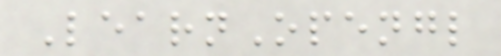LearnOpengl
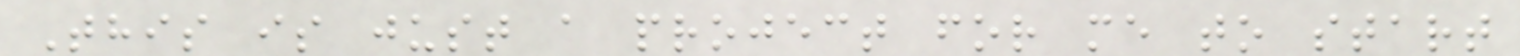This is just a project for me to start
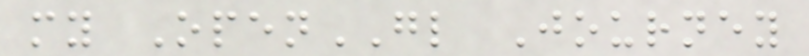my OpenGL Journey
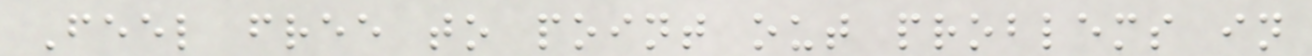Feel free to point out problems in
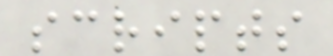scripts
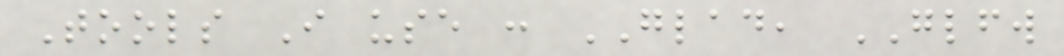Tools I use : GLAD, GLFW
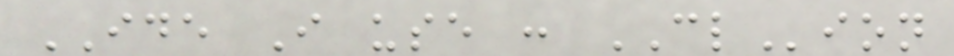IDE I use : CLion
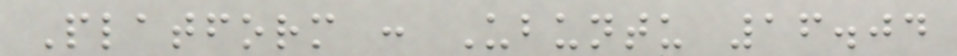Platform : Ubuntu 16.04
